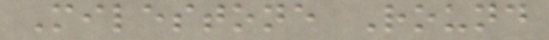Milestone Round
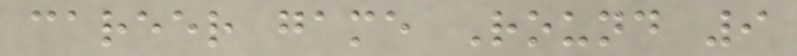career game Round 9
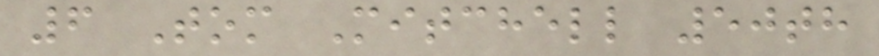6 Tom Mitchell 50th
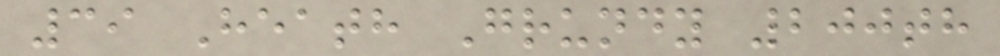39 Heath Grundy 200th
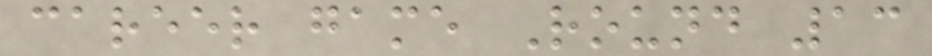career game Round 13
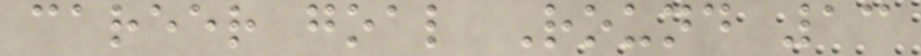career goal Round 13
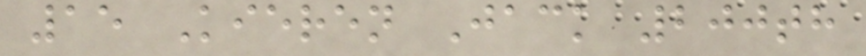15 Kieren Jack 200th
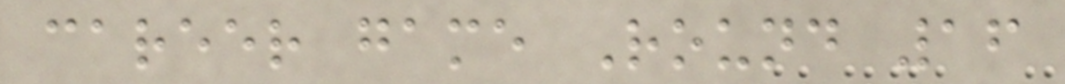career game Round 16
